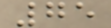75
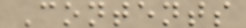Contents
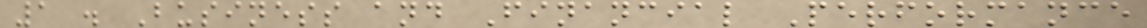1 . Business and Financial Performance
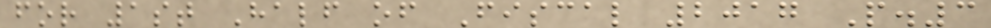for 1st Half of Fiscal 2017 P.3
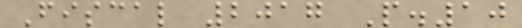Fiscal 2017 P.10
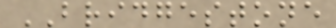BRIDGESTONE
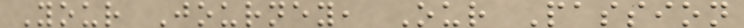Your Journey, Our Passion
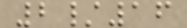2/16
